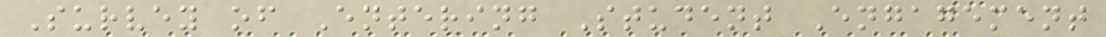Survey of Entering Student Engagement
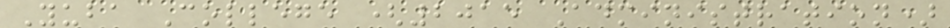Yuba College (2015 Administration)
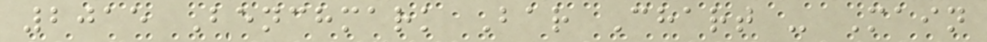2015 Benchmark Bar Chart - Main
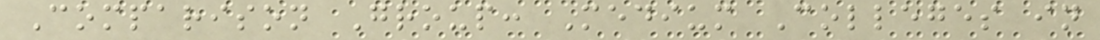Comparison Group: Medium Colleges in
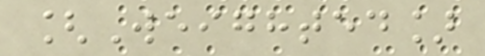[Weighted]
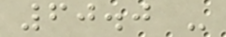60.0 -
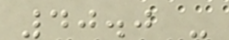40.0 -
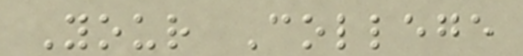Your College
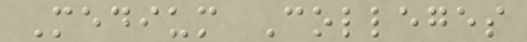Medium Colleges
